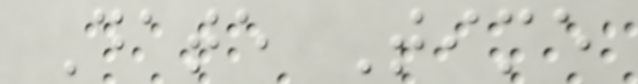Date Time
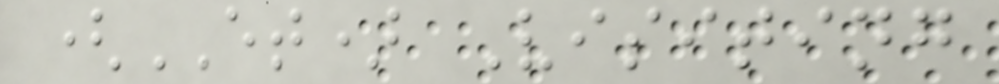(ET) Visiting
